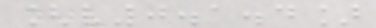[v0.1.4]
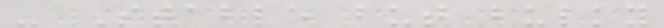- Stable but bulky
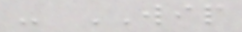- WIP
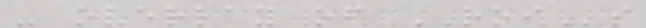- overlay of ROIs
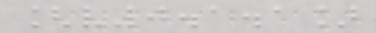[v0.1.1]
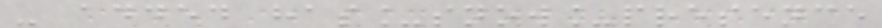- added has_snow_presence
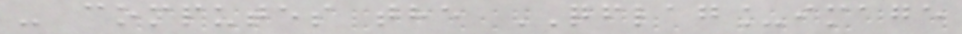- computes the QFLAG_image
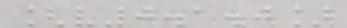[v0.1.0]
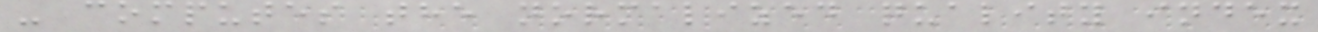- computes the normalized quality index
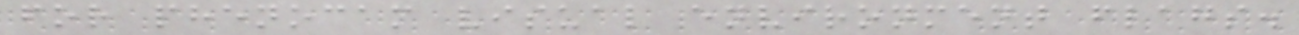for phenocam visual environment flags.
